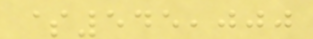$545,000
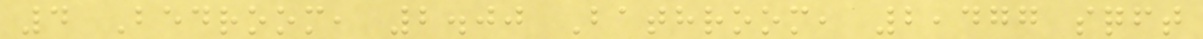4 Bedroom, 2.00 Bathroom, 2,477 sqft
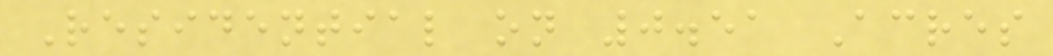Residential on 0.51 Acres
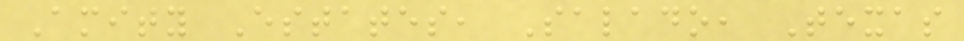Amity Estates, Salado, Texas
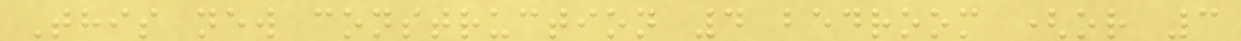This new construction 4 bedroom (or 3
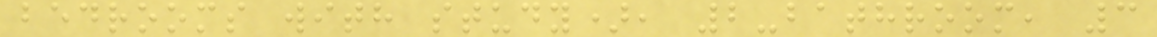bedrooms with study), 2-bathroom, 3
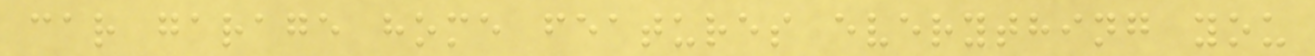car garage home features everything you
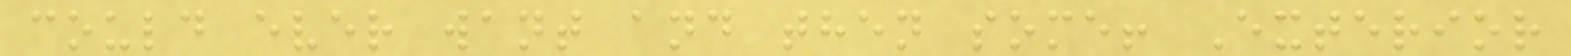could ever want and then some! Exterior
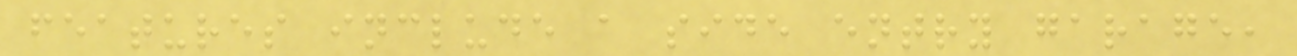features include a side entry garage,
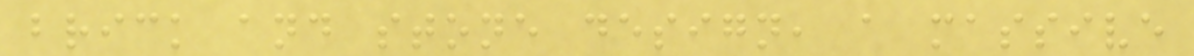brick and stone design, a massive
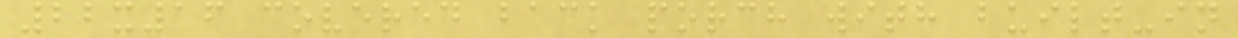22x16 covered back porch with built-in
